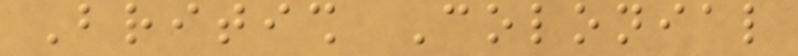British Colonial
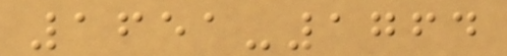1651-1764
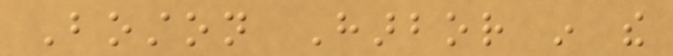Boston Harbor in the
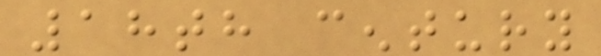18th century
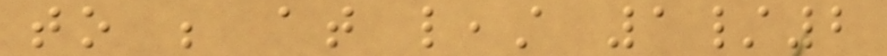to be at least 1/2
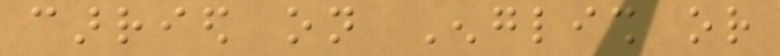carried on English or
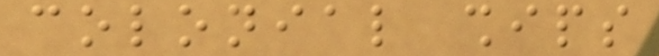colonial ships
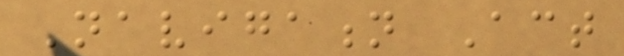Navigation Act
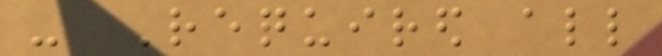- Required all
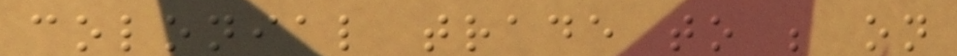colonial trade to be on
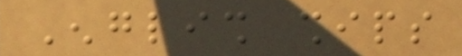English ships
